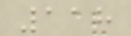118
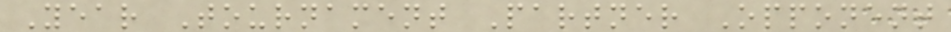Year Tournament Partner Opponent
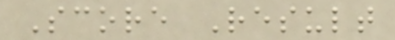Score Result
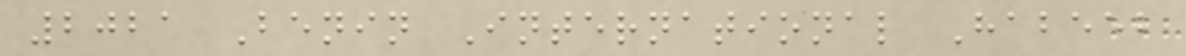2021 Benin International Habeeb
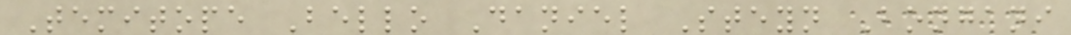Temitope Bello Daniel Steyn Bongani
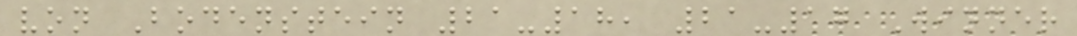von Bodenstein 21-18, 21-17 Winner
